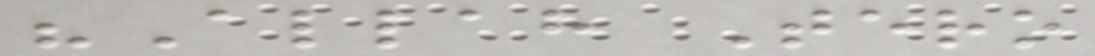"Allah Tero
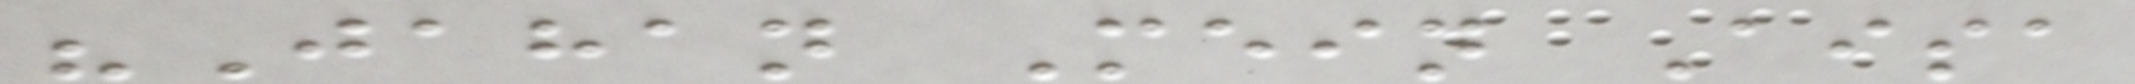"Jahan Mein Aisa
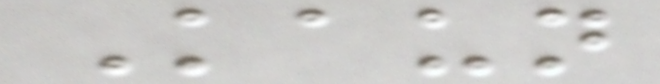Kaun
